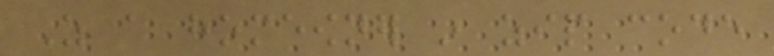As a homeowner in zip code
